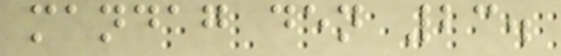mandag den 23.
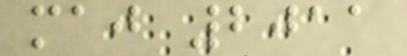maj 2011
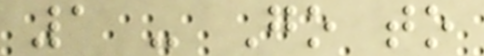1 - Go to
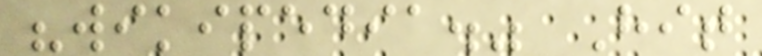"wikipedia." Hit
